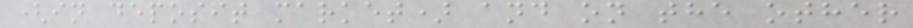(in deposit market) and on the other
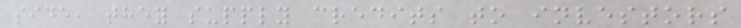side, they supply credits to investors
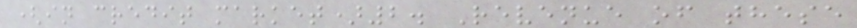(in credit market)2. Revenue of these
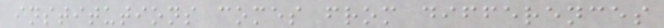institutions comes from differences
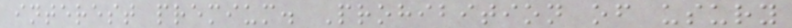interest premium. Prohibition of usury
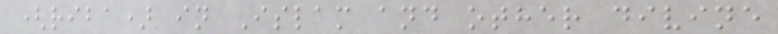(riba) in Islam and other divine
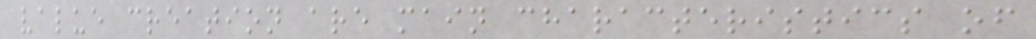value creation are main characteristics of
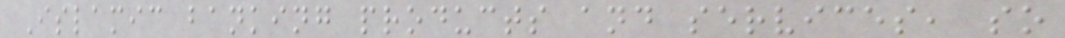Islamic banking products and services, so
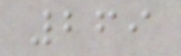269
